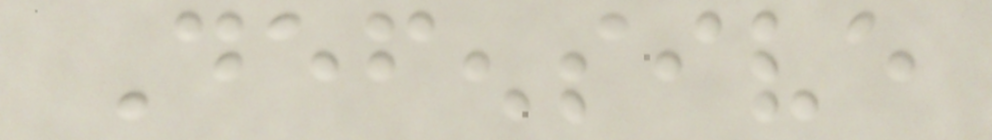Defensive
